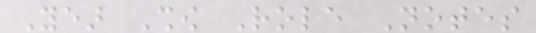Year Show Role Notes
